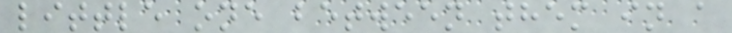little one between them in a
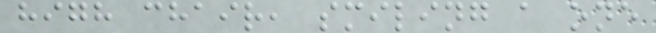high chair, smiling a one
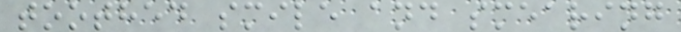toothed smile and smearing
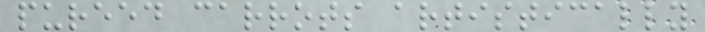pureed carrots artistically
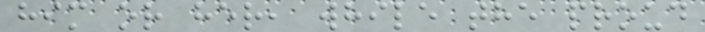him or her, while the proud
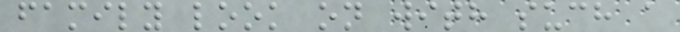family look on with such a
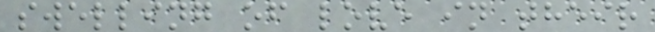swelling of love in their
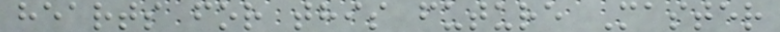hearts for this future Master
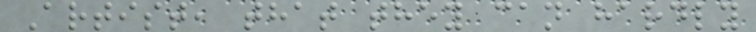Artist, that they can hardly
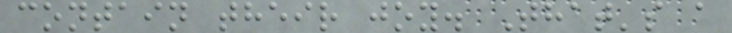contain their joy. That's a
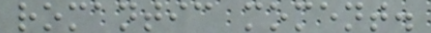romantic moment.
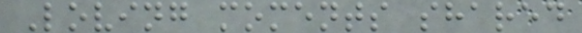Loving moments shared
